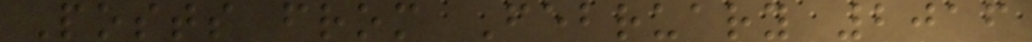Posts from February 2016
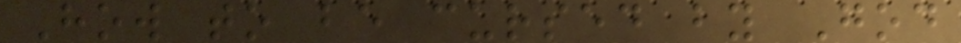How to be cursed by God
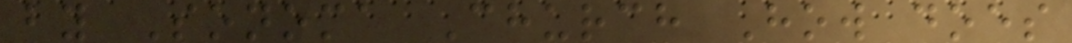by Sonoma Church How does
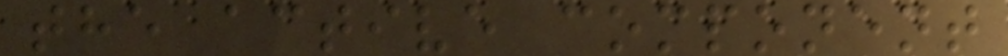the active component
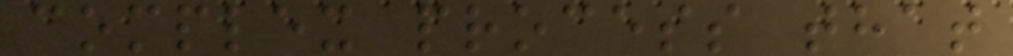complex process that
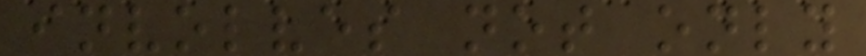involves not only
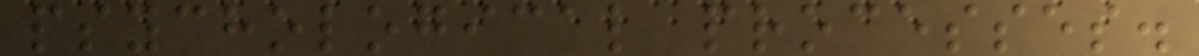psychological processes.
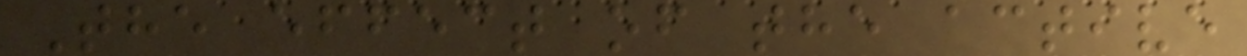The effect of the active
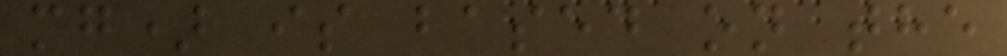mg) is based on the
